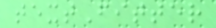textFitter
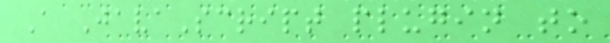A JavaScript plugin to
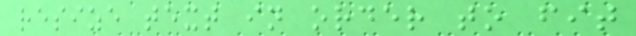resize text in order to fit
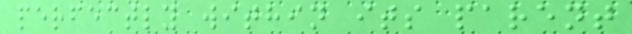perfectly within its parent
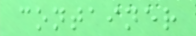container
